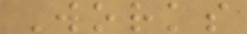Works
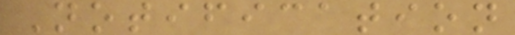Notification
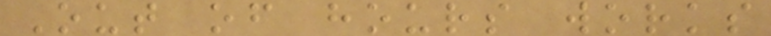Out of hours works
